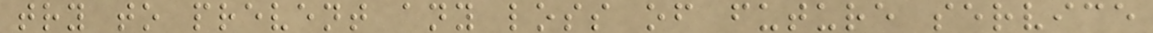try to prevent any loss of future service
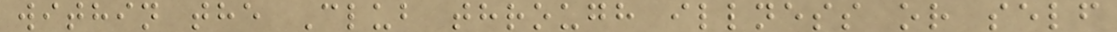within the Club through illness or self
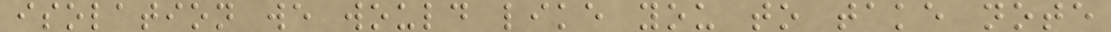isolation we would like you to take note
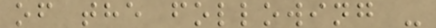of the following -
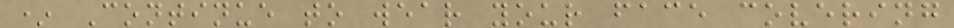* Continue to wear your face covering
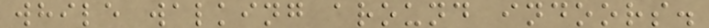while walking around indoors.
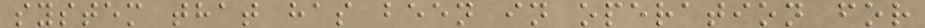system that has been in operation for
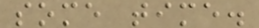some time.
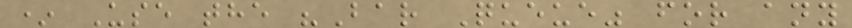* Use the "Bar Queue" for any
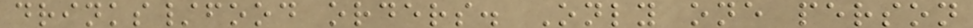drinks/food orders. Only one person
